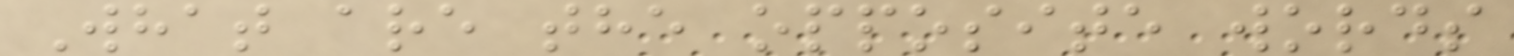What are the opposite words
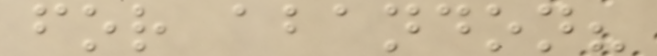for abandon?
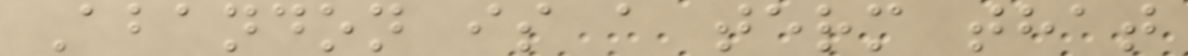Abandon is a term that
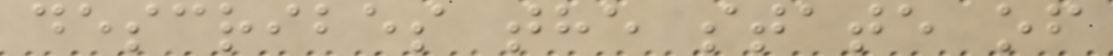describes the state of
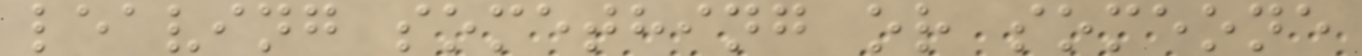leaving something or someone
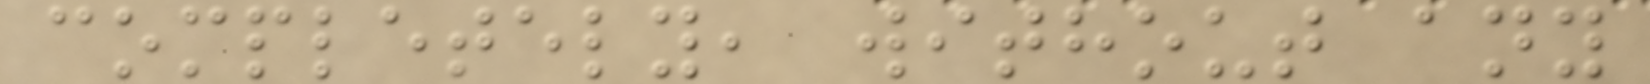completely, without any
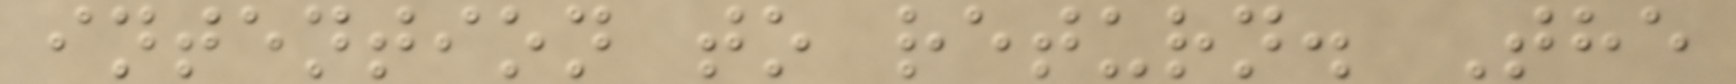intention to return. The
